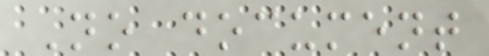No document
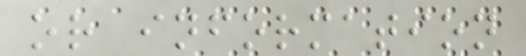or information
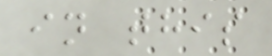in this
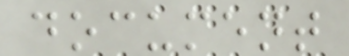document
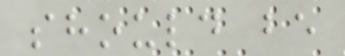should be
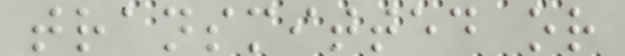transmitted or
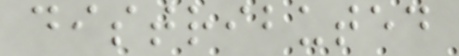distributed
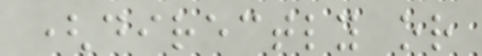(directly or
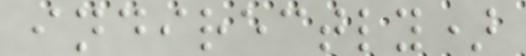indirectly)
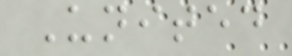United
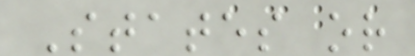States or
